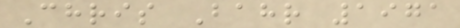Chris Bahr 1971
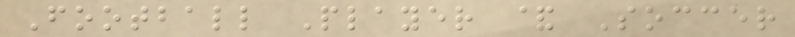Football Player & Soccer
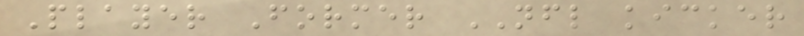Player Former NFL kicker
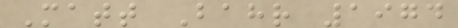Matt Bahr 1974
